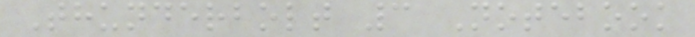Thunderbolt 3 Notebook
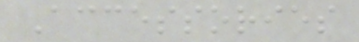Accessories
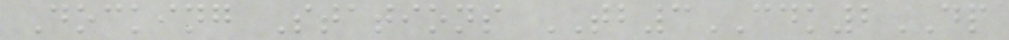Docking Stations TB3CDK2DP
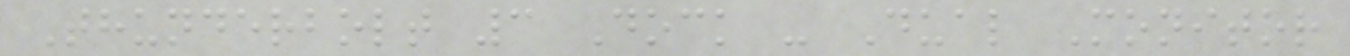Thunderbolt 3 Dock - Dual Monitor
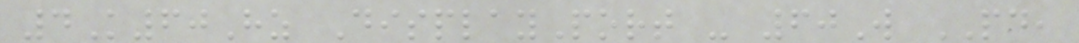4K60Hz DisplayPort - 60W PD,
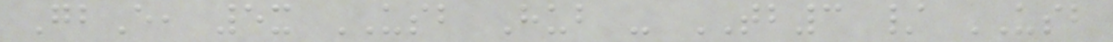GbE, 5x USB Hub - TB3 / USB
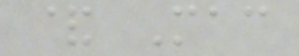& Mac
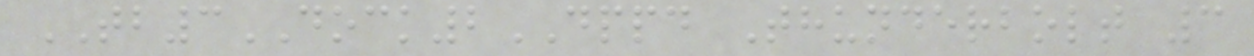TB3DOCK2DPPD Thunderbolt 3
